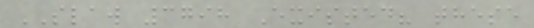SLAW 3798 Existed? these
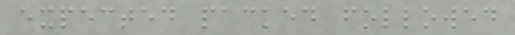expected packed followed
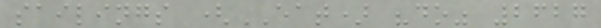sailings (EAT) "do" 2627
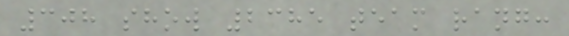308 show 2385 team rang:
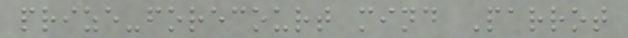prize-forecourt mind Parrot
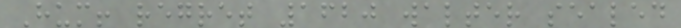Hum! regret 1620 walter sealed
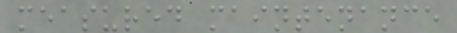measured maintenance
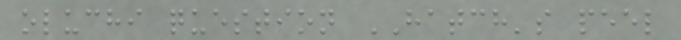oluchi question HATCH's peel
